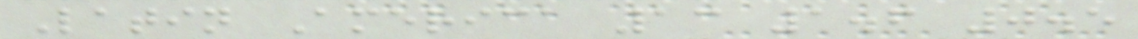Latin America 13 1.6 0.5
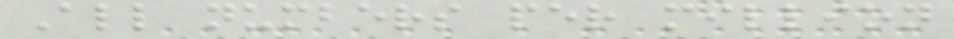All numbers per million
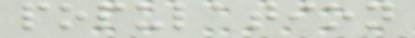population
